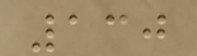130
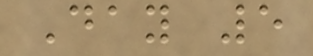Day 5
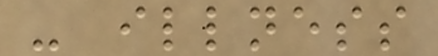- illness
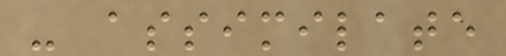- assimilate
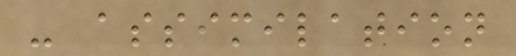- assimilation
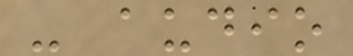- audio
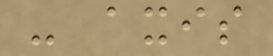- axis
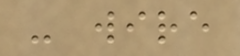- wire
